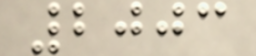2003
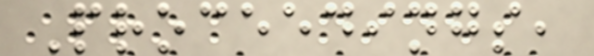Proceedings,
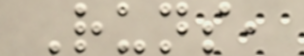Runs,
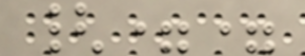{==
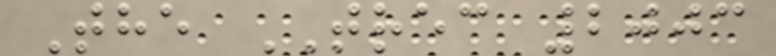The TREC 2003
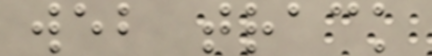web track
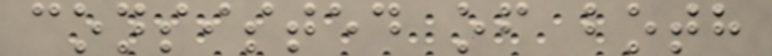consisted of both
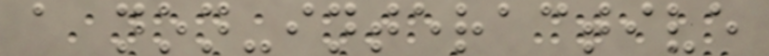a non-interactive
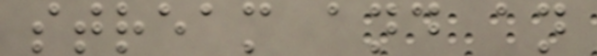stream and an
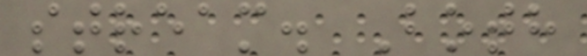stream. Both
